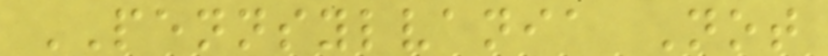PENNSYLVANIA Not
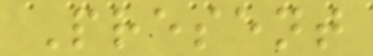Present
